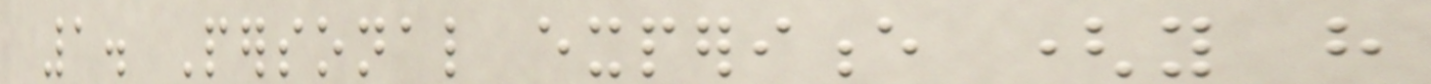1. Personal experience (you have
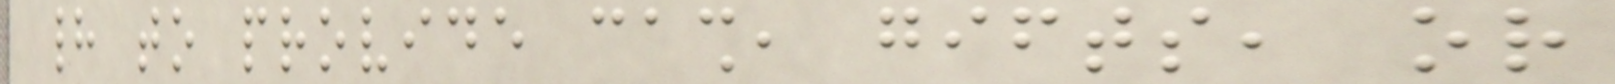had to provide cash, gifts, or
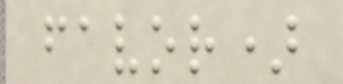favor)
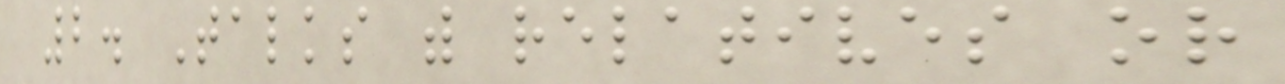2. Talks with relatives or
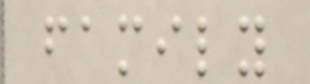family
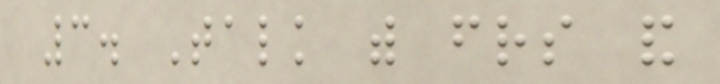3. Talk with friends and
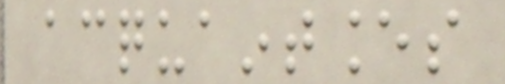acquaintances
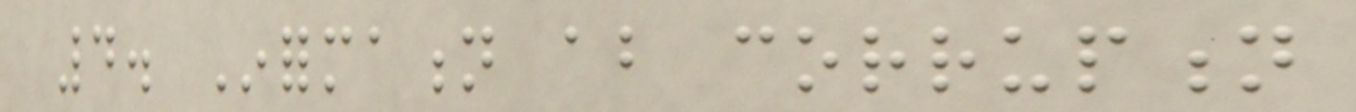4. Information about corruption
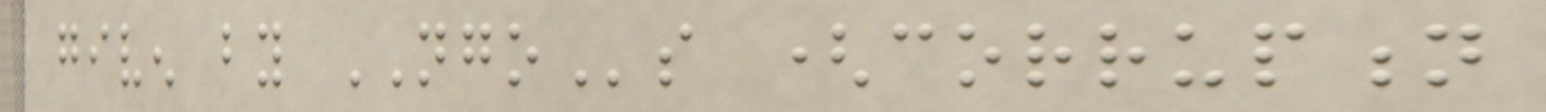given by NGOs (corruption
